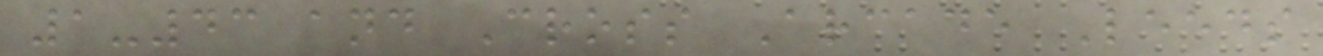1-43 and Cross Arcade Leeds
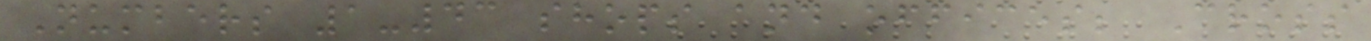Numbers 1-43 shops and offices; Cross
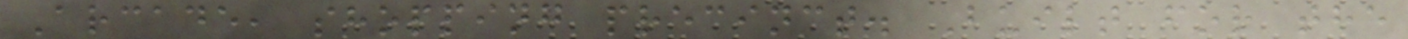Arcade, shopping precinct. Built for the
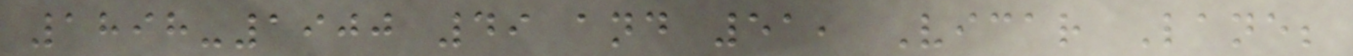1898-1900 49 and 51, Vicar Lane;
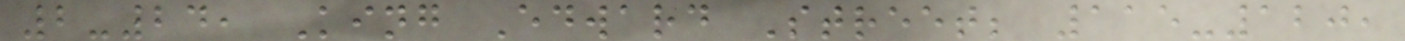2-24, King Edward Street; 115-120,
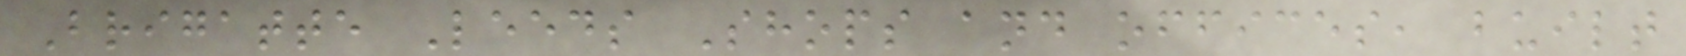Brigatte Leeds Shops and offices, built
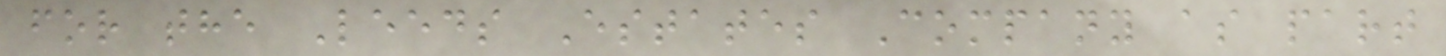for the Leeds Estates Company as part
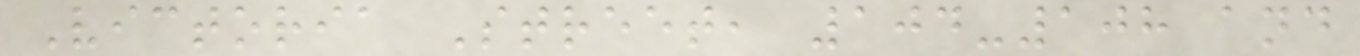Victoria Street, 104-108 and
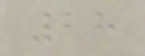28
